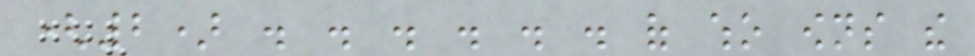(2) . . . . . . of who owns the
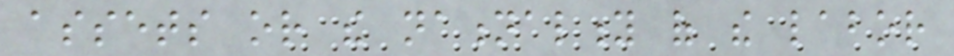assets or the nationality of the labor
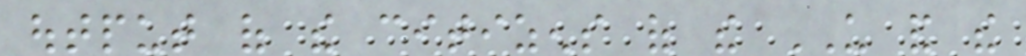output of the citizens of the US and the
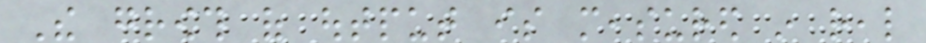The growth of output is measured in real
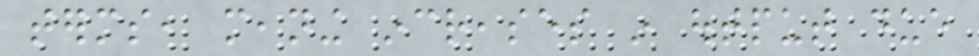terms, meaning increases in output due
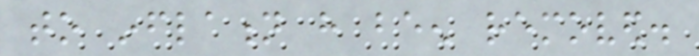to inflation have been removed.
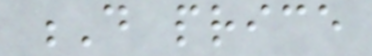D price
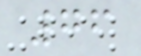76
